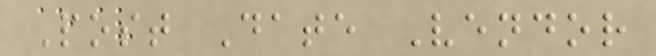Post Date Vendor
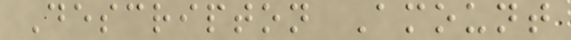Descripton Amount
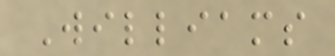Williams
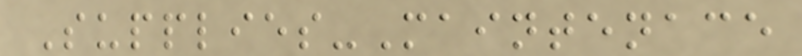Supplies-Maintenace
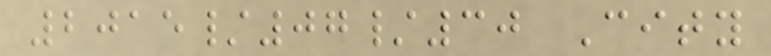2015/07/30 City
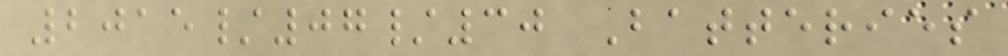2015/07/30 Batteries
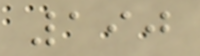190
